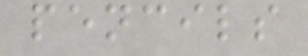pencils
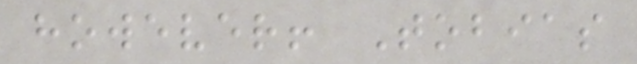however! Tobias
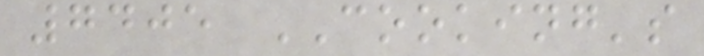7405 COOKING's
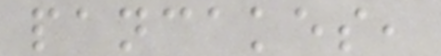pancakes,
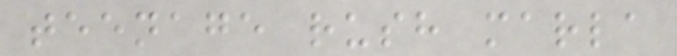teenage rush marla
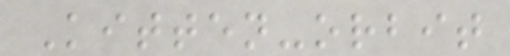Kitten-orbit
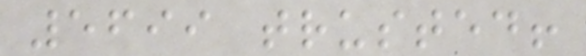5699 trusted!
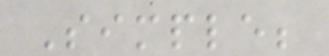Simple;
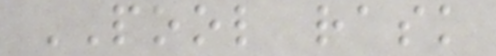POOL rask
